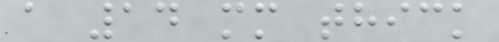a 14 mm thick
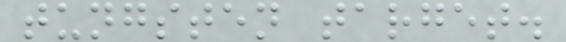tungsten target.
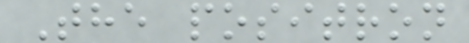The positron
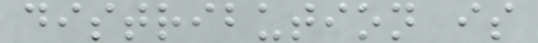distribution is
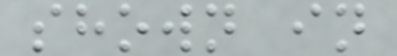shown in
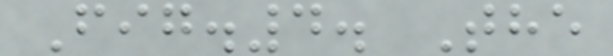Fig.4. The
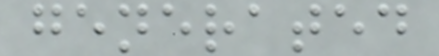generated
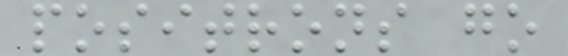positrons go
